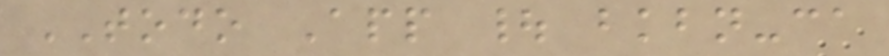TODO App | bkbn-ca
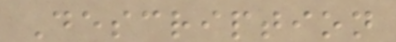Description
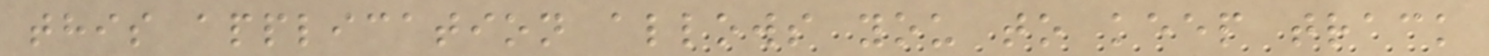this application allows you to keep track
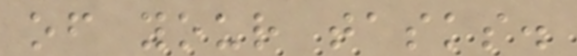of your tasks.
